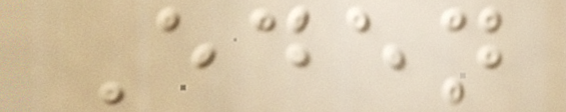Eden
